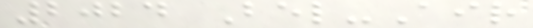2024 Bel-Air
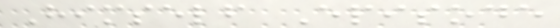Himself Episode
